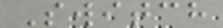Switch
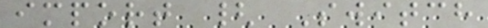import { Switch
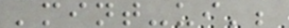'mint-ui';
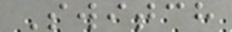Switch
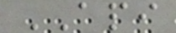API
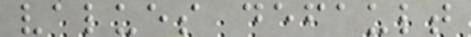values default
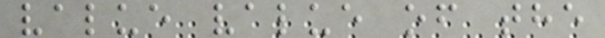value value of the
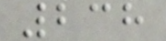238
